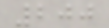200
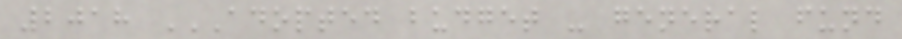2018 ADOPTED BUDGET - GENERAL FUND
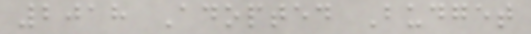2018 Adopted Budget
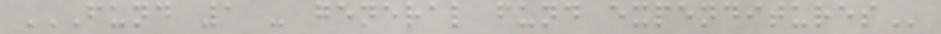FUND 1 - GENERAL FUND EXPENDITURES
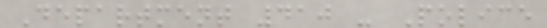Department 410 - Police
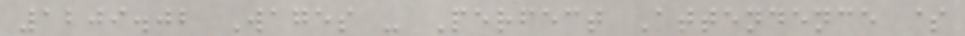1209.02 Wages - Perfect Attendence $
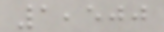1,500
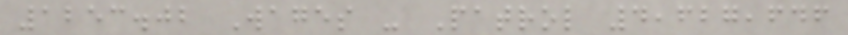1253.02 Wages - Patrol 4,627,646
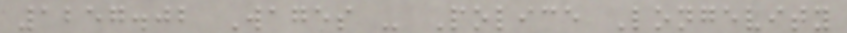1257.02 Wages - Police Longevity
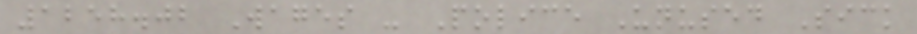1258.02 Wages - Police Unused Sick
